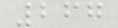267
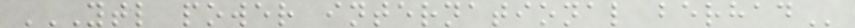YTL POWER INTERNATIONAL BERHAD
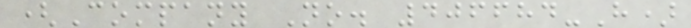(Company No. 406684-H)
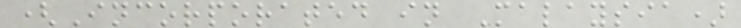(Incorporated in Malaysia)
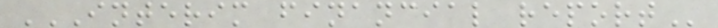INTERIM FINANCIAL REPORT
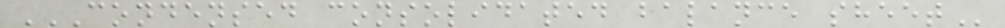CONDENSED CONSOLIDATED BALANCE SHEET
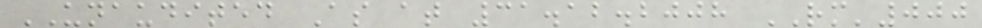UNAUDITED As at 31.12.2008 RM'000
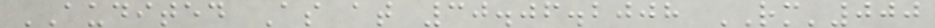AUDITED As at 30.06.2008 RM'000
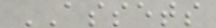ASSETS
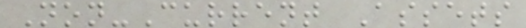Non-Current Assets
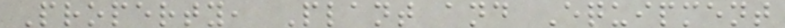Property, Plant and Equipment
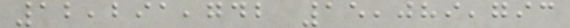12,291,742 15,089,793
